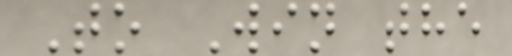To Win the
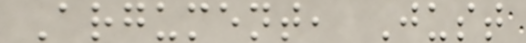Argument, Just
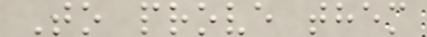To prove them
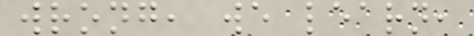wrong, we learn,
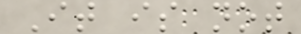It is not
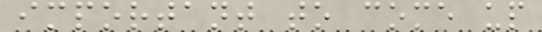important to come up
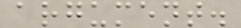argument.
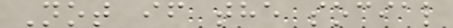Not if the social
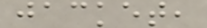jacket,
